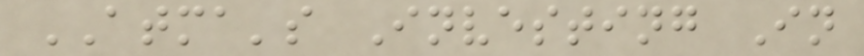ATMA's Investing In
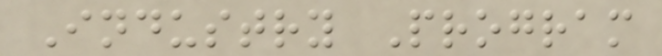Industry Program
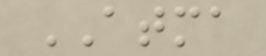ATMA
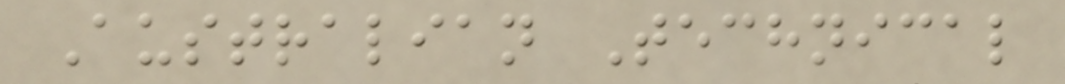Australian Technical
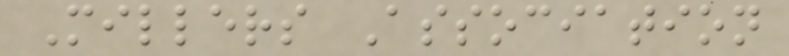Millers Association
